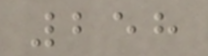258
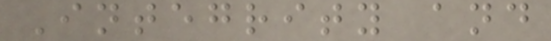Integrity and
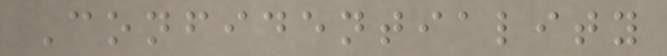Confidentiality
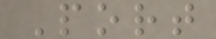Port
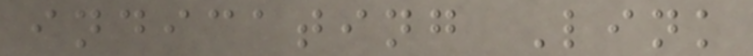indicating Link
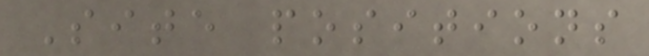Site positions
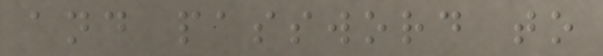and password to
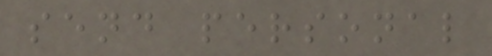send personal
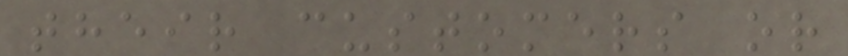their customers or
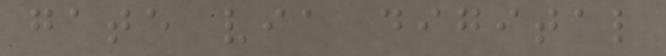gate via digital
